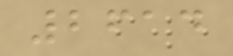2614
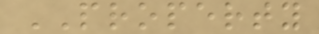PROPERTY
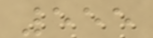555
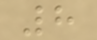8
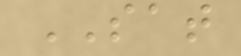SAT
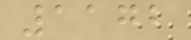1172
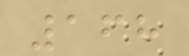168
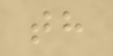th
